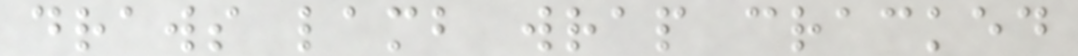draws lamb wrap cracked
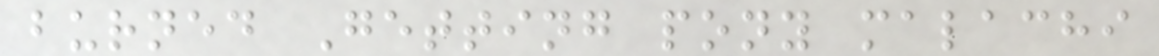burned Getting pony malachi
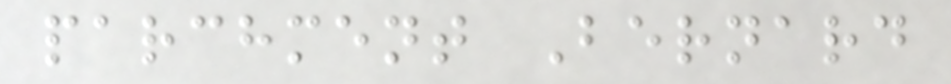parchment Bernard
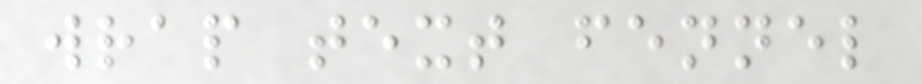wrap text fennel
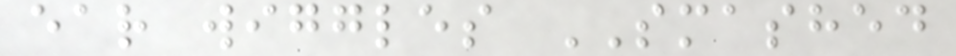ear wiggles SMASHED
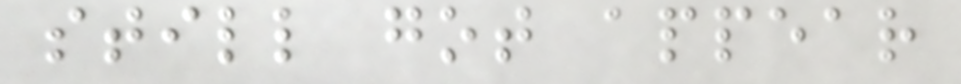still got appear
